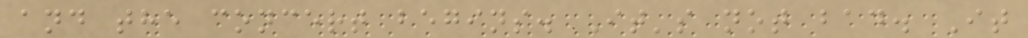and the concert begins. It's not bad. It
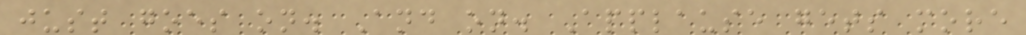just goes on. And on. Applause gets more
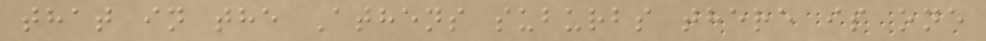that in the Athens suburbs there is one
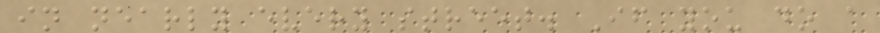in nearly every street. If you do a
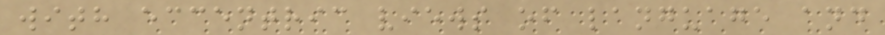with eccentric views of language and
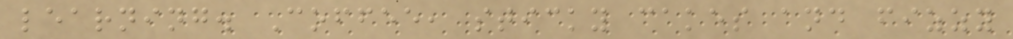learning. Coffee, sticky cakes and fizzy
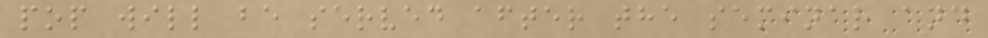pop will be served after the seminar and
